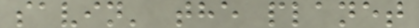savin' the planet
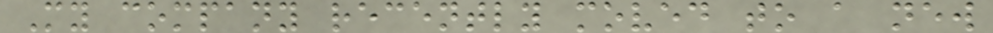My company recently moved to a new
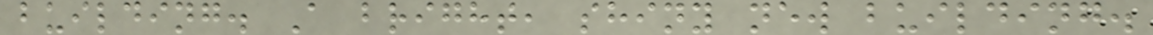building. A bright, shiny new building.
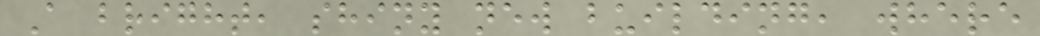A bright, shiny new building, where
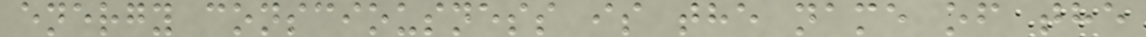energy consciousness is the name of the
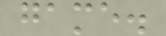game.
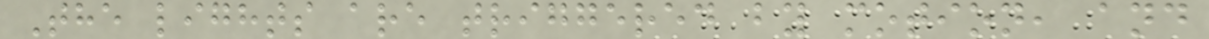The lights are triggered by motion, and
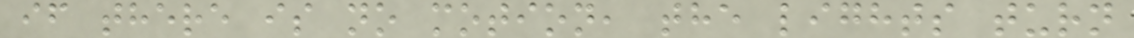if there is no motion, the lights turn
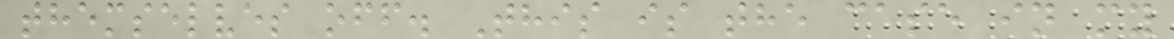themselves off. This is the case in my
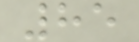85
